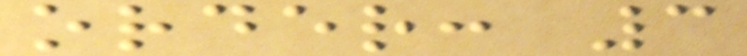order: 3
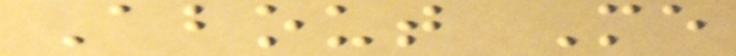About Me
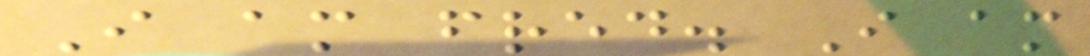I am fred. I am
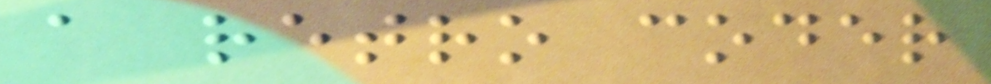a retro coder
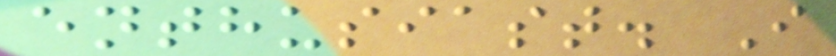enthusiast. I
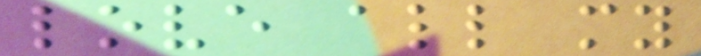love all my
